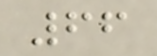66
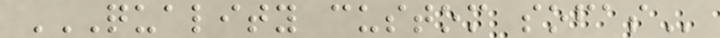QUALITY CUSTOM SOFAS
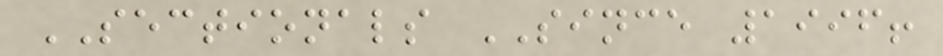SECTIONALS SINCE 1996!
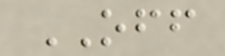OFF
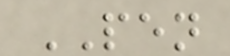PEN
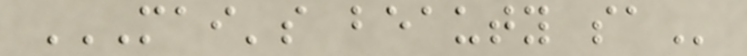MAI'S BEAUTY SA
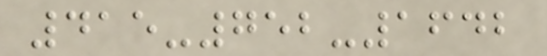415-752-1642
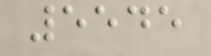5545
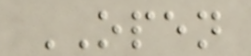OPEN
